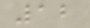12
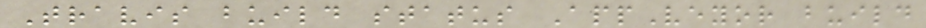Travis build status AppVeyor build
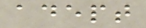adept
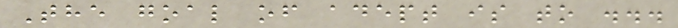The goal of adept is to ...
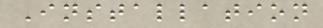Installation
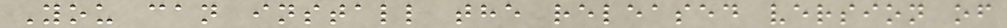You can install the released version of
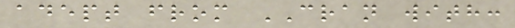adept from CRAN with:
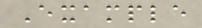Example
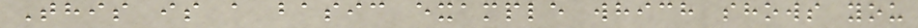This is a basic example which shows you
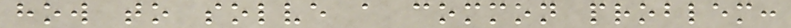how to solve a common problem:
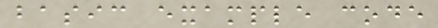basic example code
